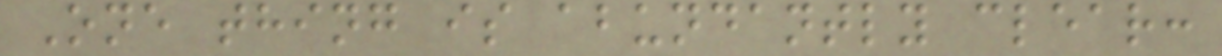One thing is abundantly clear:
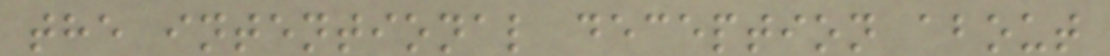the intentional deception about
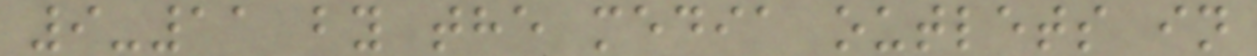9-11 by the media outlets in
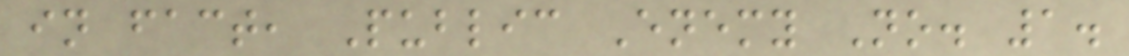in fact, Public Enemy No. 1.
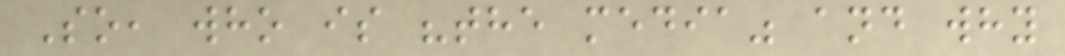So, who is "the media" and why
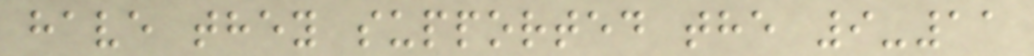have they supported the 9-11
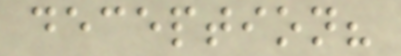deception?
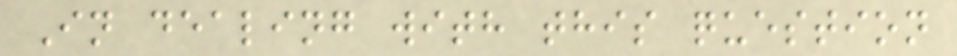In dealing with this question
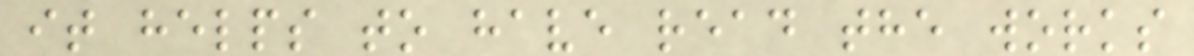it helps to have read the works
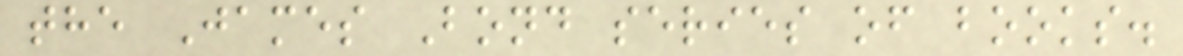the James Bond series of books.
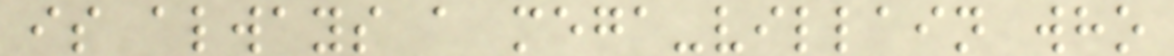is always a mega-villain who
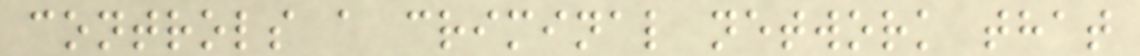controls a criminal network that
